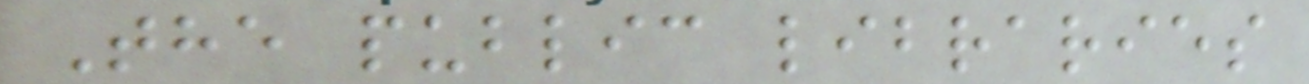The public libraries
